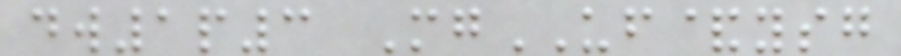dw1p3 MgUF&ysg
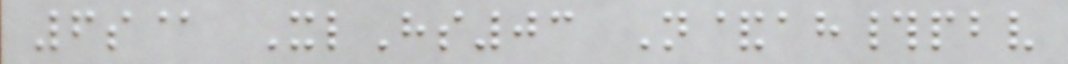6s@ XlHs03 N&ah#pbv
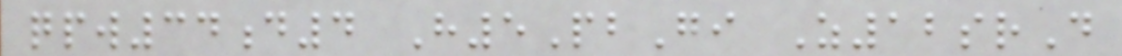qpw34d4 H5PbGi Z12srD
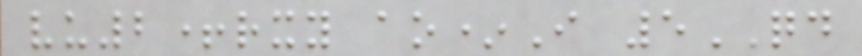vu2+rxy ao*I 5QD
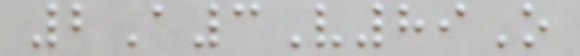2A3V89O
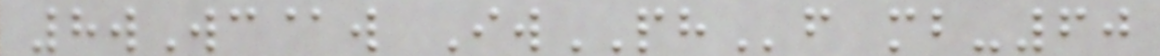8wWc@w IwPHf mb-60
